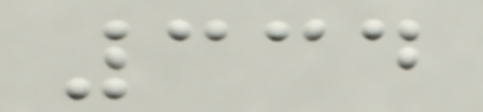334
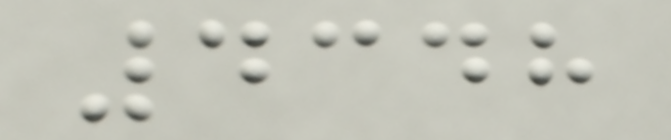4348
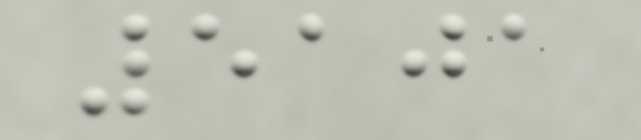5101
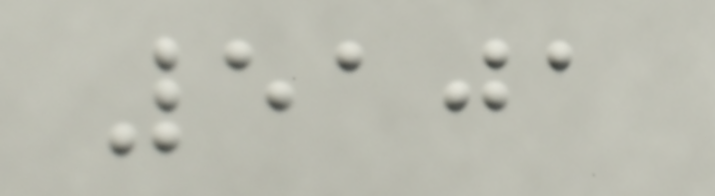5101
